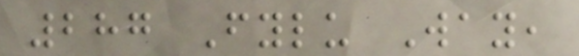287 Fylu Way,
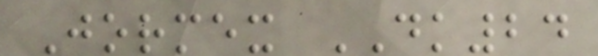Jormex DK24
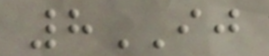8IJ
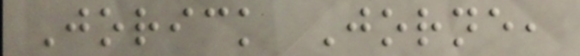Jorick Jorne,
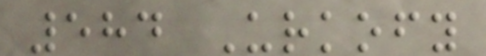584 Urkofy
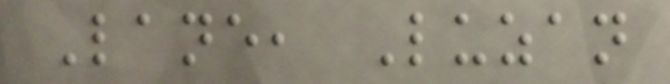Lane, Luzan
